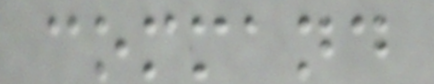command
